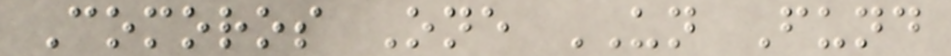Comoros One UN Fund
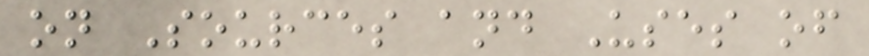on Sources and Uses of
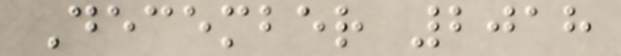December 2018
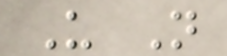U N
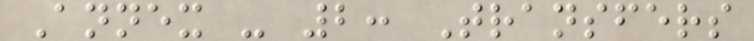Annex - 2: Transfers
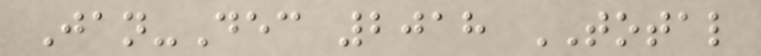Jan-Dec 2018 TOTAL
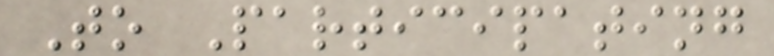To Participating
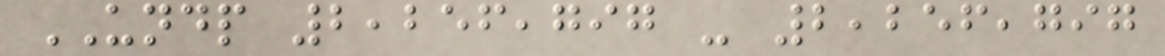UNDP 2,256,797 - 2,256,797
